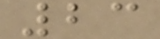23
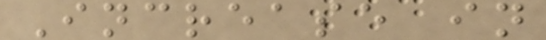Increase in
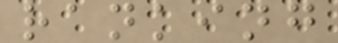ranking
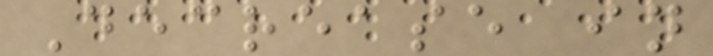Decrease in
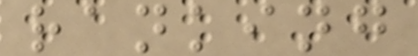ranking
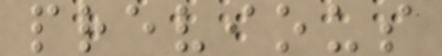previous
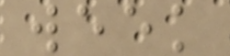week
